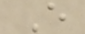E
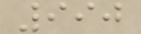990
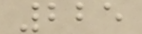225
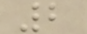2
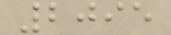2095
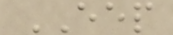EEP
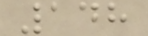148
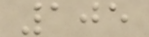105
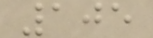105
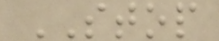STOP
